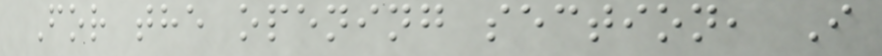For the opening section, I
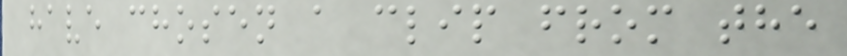have chosen a clip from the
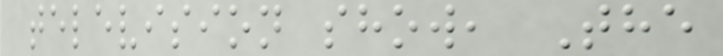television show, The
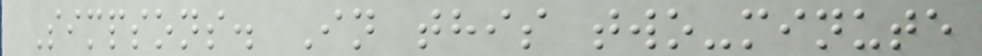Simpsons. In this two-minute
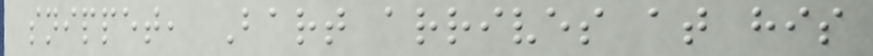snippet, Bart arrives at his
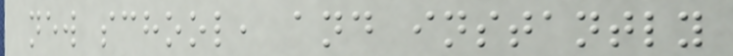new school, and instantly
